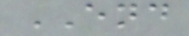END
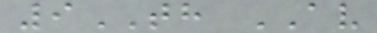9TH AV
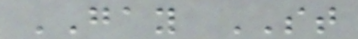GAY ST
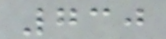730
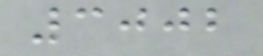3002
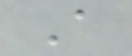A
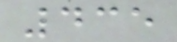435
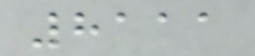8111
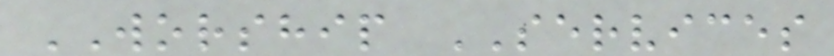WORSHIP SERVICES
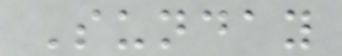Sunday
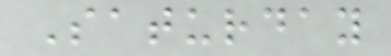Saturday
